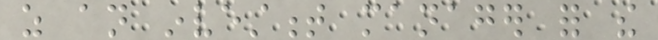as an investment manager for the
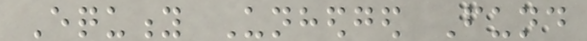Equity Unhedged Fund
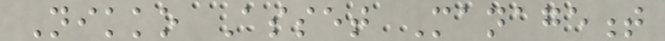Nikko Asset Management
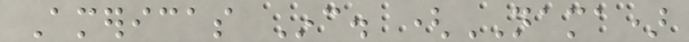Americas Inc. (NAMA)
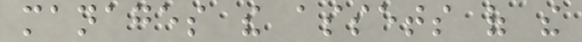manages the assets of the
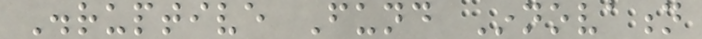Disruptive Fund Innovation
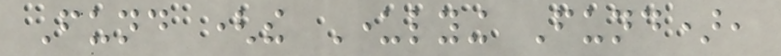Fund (the Underlying Fund),
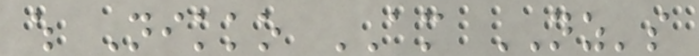which Nikko AM NZ's
